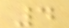4
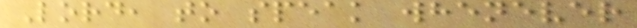Lord, to speak whenever
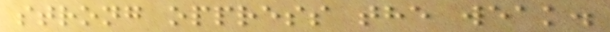strong oppress the weak.
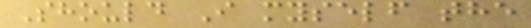Should I myself the
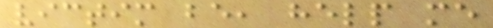victim be, help me
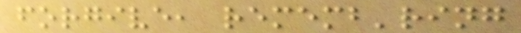forgive, rememb'ring
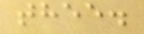thee.
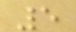5
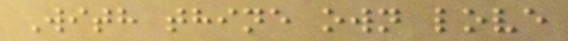With thine own love
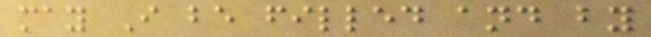may I be filled and by
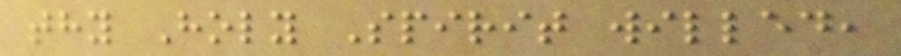thy Holy Spirit willed,
